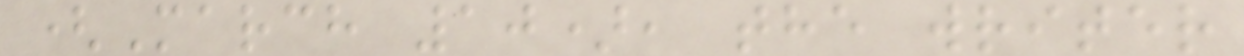(March 10), the writer
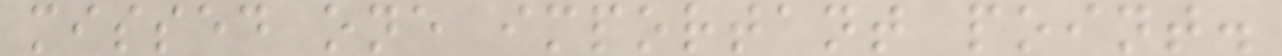missed one important point.
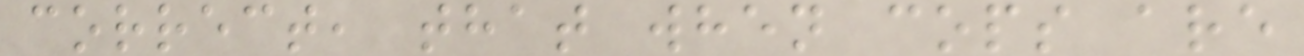correct, that when cops are
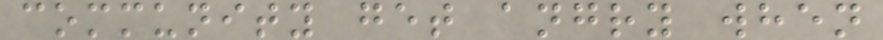community get angry when
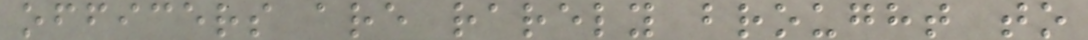officers are rarely brought to
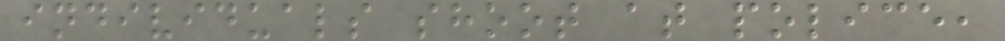individuals shoot at police,
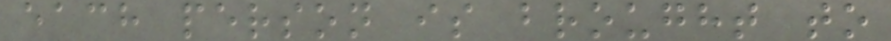each person is brought to
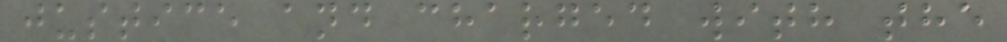justice and charged with the
